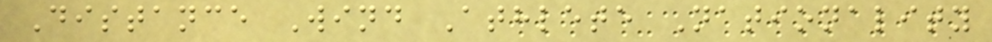Distance Wind Athlete Nationality
